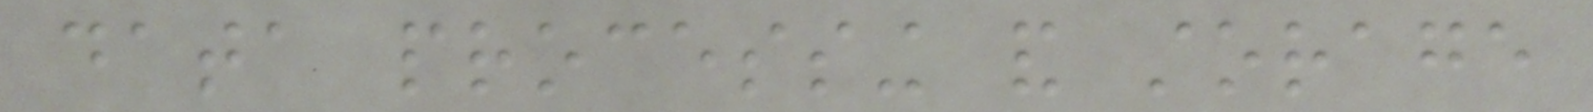data processing and storage
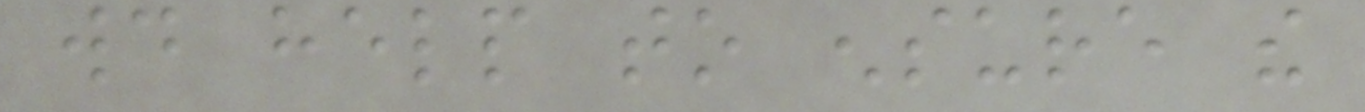would help to ensure the
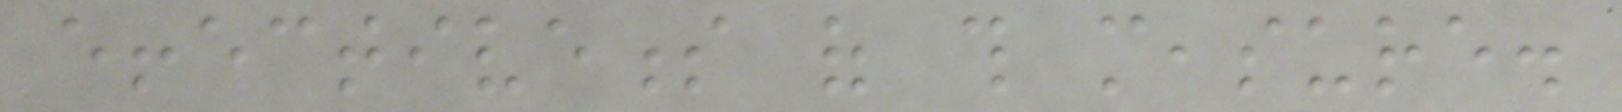effectiveness of this measure.
